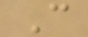C
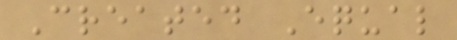Created Equal
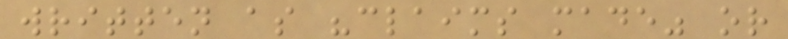written as "claims made" or
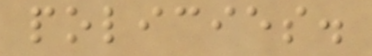policies.
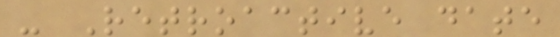- Retroactive date
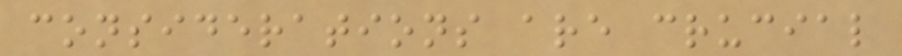considerations are crucial
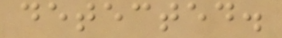detected.
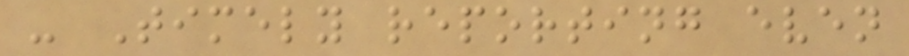- Timely reporting even
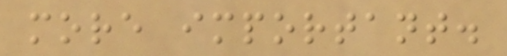more important.
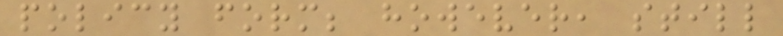policy form; however, still
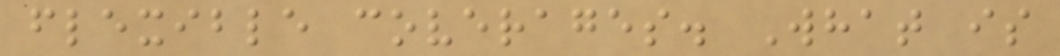flexible coverages. What is
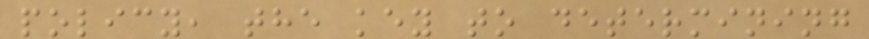policy, the key to determining
